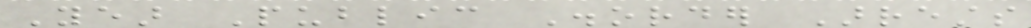Year Public Disorder Arrests
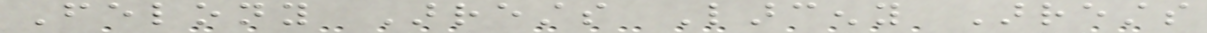Felony Arrests Larceny Arrests
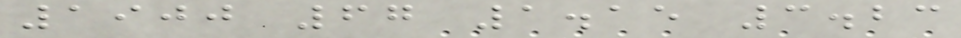1900 67 1.15 3.23
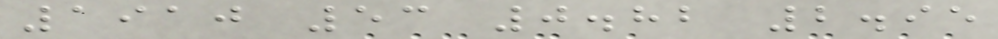1910 53 0.82 2.95
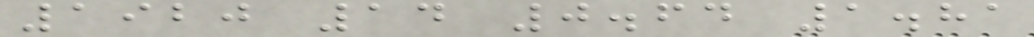1920 14 0.64 1.81
